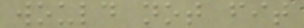would not fit
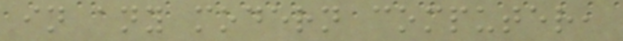in any modern computer,
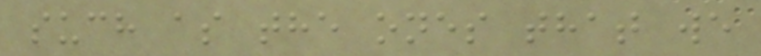such as the ones that we
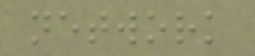network
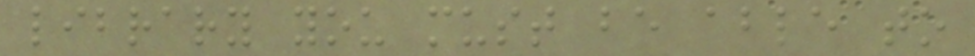library you must be able to
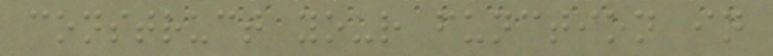construct your function in
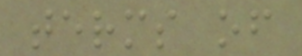terms of
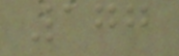177
